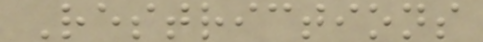Restrictions
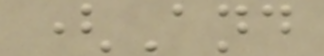(And
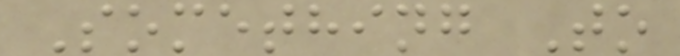Something To
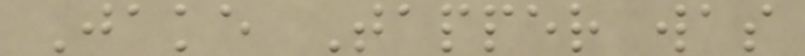Jake Tapper was
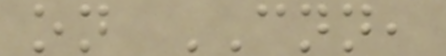on CNN,
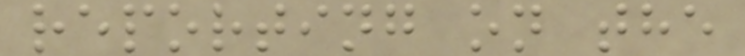reporting on the
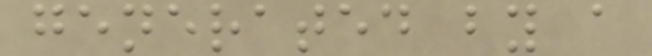generated by a
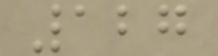127
